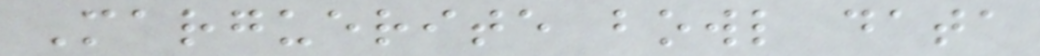Marguerite bowl data
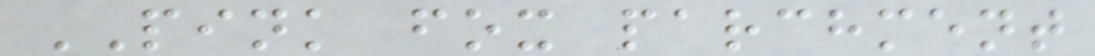PINK fox parchment
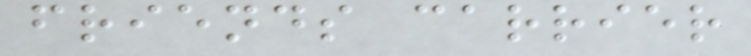friends carrier
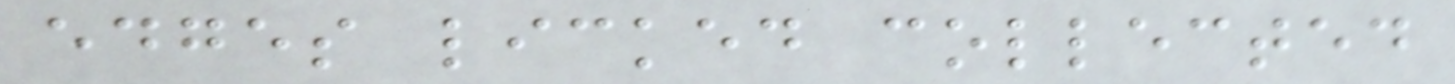edges licked collected
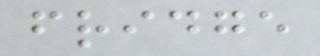fridge
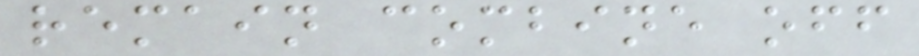remain combine off
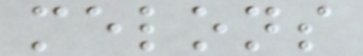melons
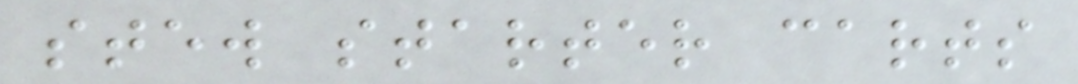stew starter carts
